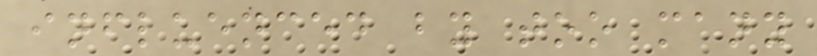influenced by too many
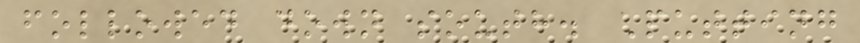followed down south. Putting
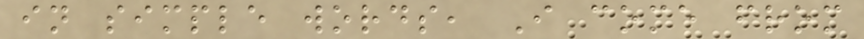in simple words, I come from
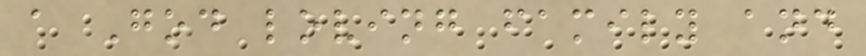a God loving family and
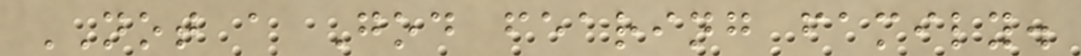NOT a God fearing family.
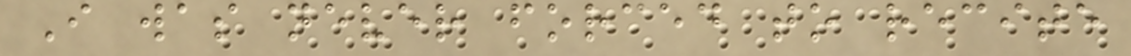I was never forced to recite
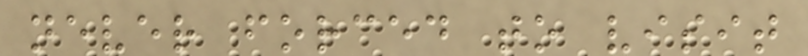never forced to visit
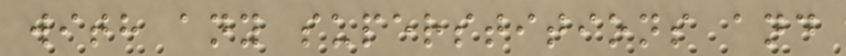with any superstitions and
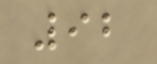92
